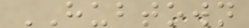HUBTOWN
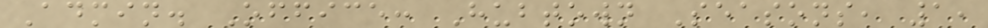Admin. Office: Hubtown Seasons, 1,
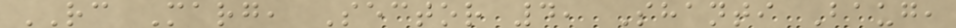RC Marg, Sector 4, Shanti Baug,
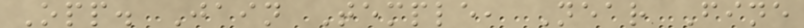Opp. Jain Temple, Near Fine
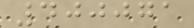400071
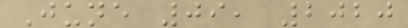June 09, 2020
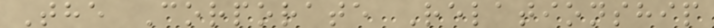The Corporate Relationship
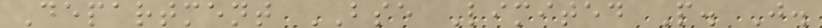Department BSE Limited P. J.
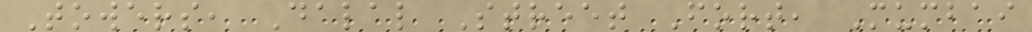Towers, Dalal Street Fort, Mumbai
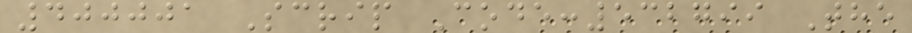400001 Scrip Code:532799 The
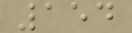154
